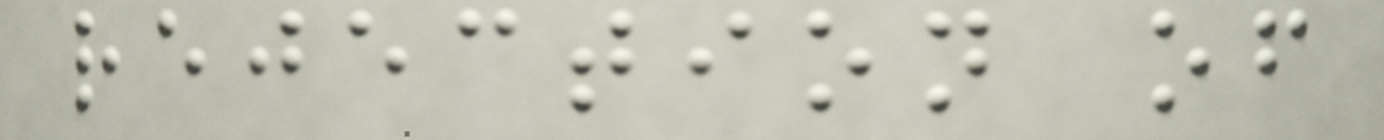rejection of
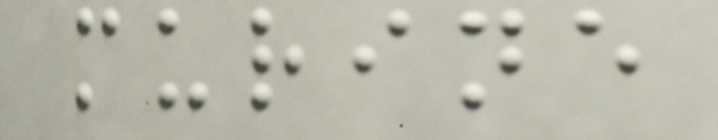murine
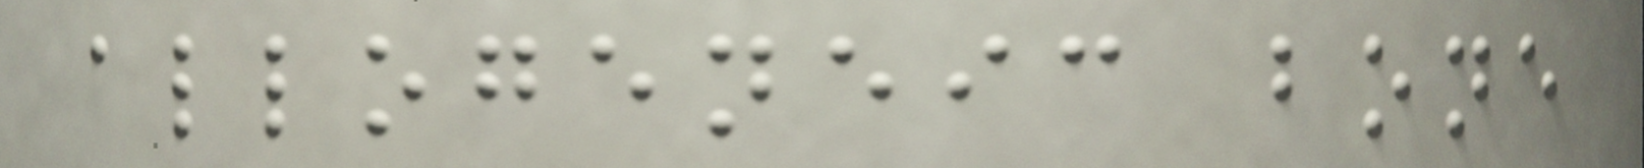allogeneic bone
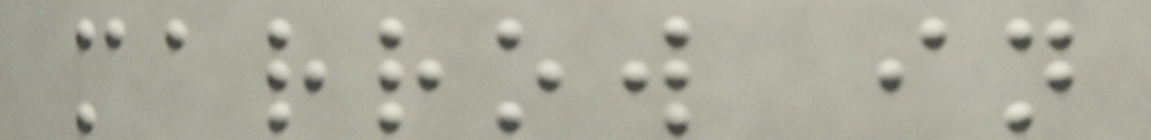marrow in
